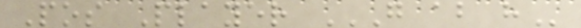Pos Player G AB H
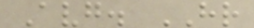Avg. HR
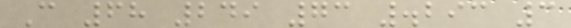C 68 249 73 .293 3
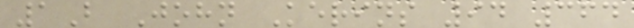1B John Kerins 94 364
